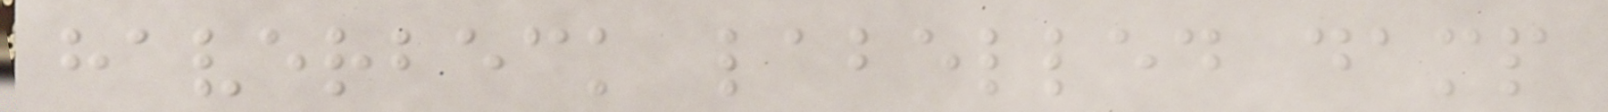haverbeck labelled damp
